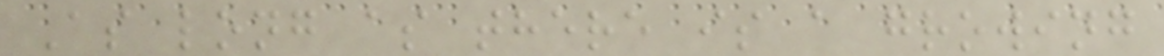As long as there is a growing
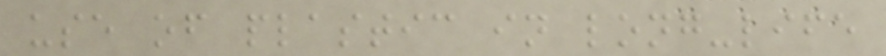use of plastic in long-life
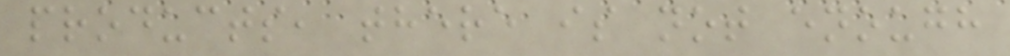products, there is not enough
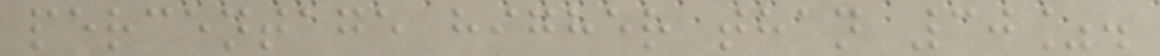percentage higher than 30%.
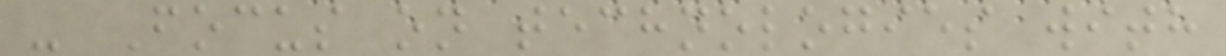- Focus on technologies with
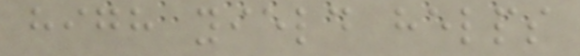high yield helps
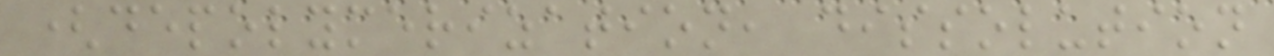(depolymerization, dissolution
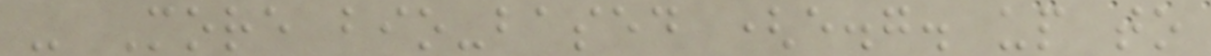- More bio-based (e.g. up to
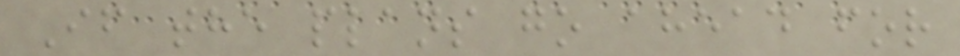If the plans go ahead for
